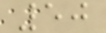50
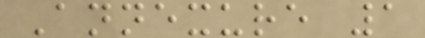Annexure 1
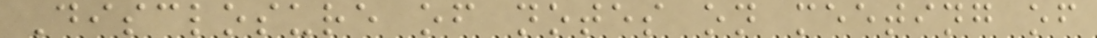Disclosure of notes on meeting of
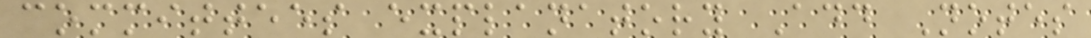committees explanatory Add Notes
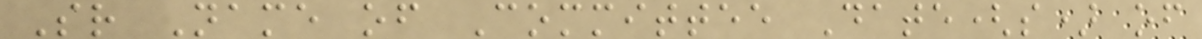Sr Name of Committee Date(s) of
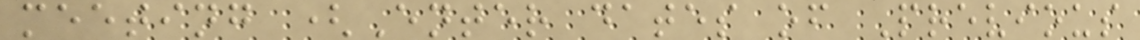meeting (Enter dates of Previous
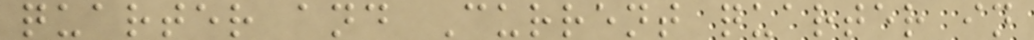quarter and Current quarter in
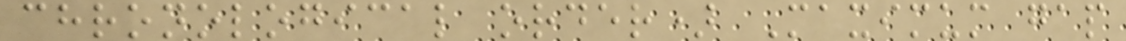chronological order) Maximum gap
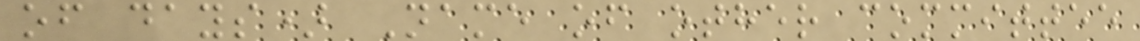of days) Name of other committee
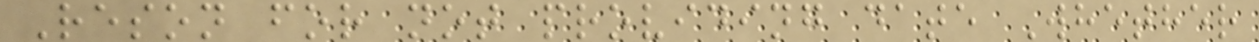Reson for not providing date Whether
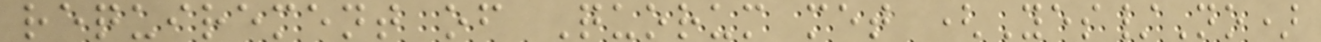requirement of Quorum met (Yes/No)
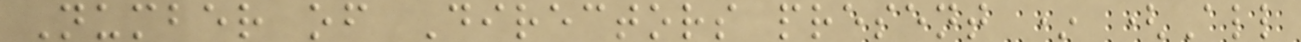Number of Directors present * (All
